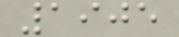1905
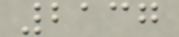2137
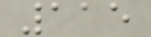115
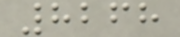8268
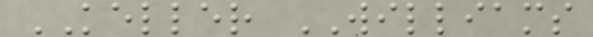KELLER WILLIAMS
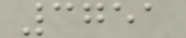3751
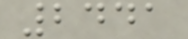2441
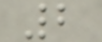2
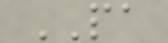PA
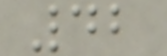42
